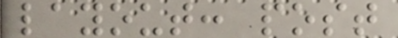layout: post
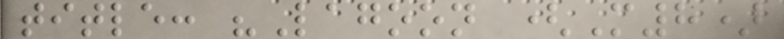title: "Lagoon (M8)
